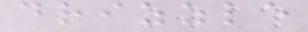drizzle
